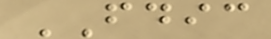FDIC
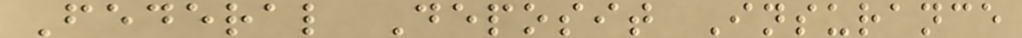Federal Deposit Insurance
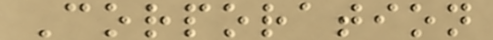Corporation
